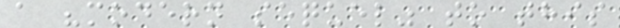a "modern sequel" to this
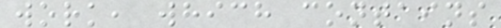work, which contains
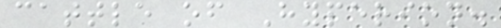cattle of Hyperion.
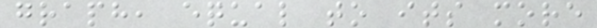graph, equal to its more
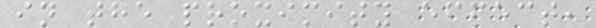in the proximity effect,
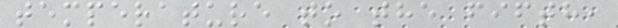temperature to the fifth,
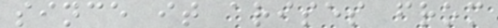since it arises from
